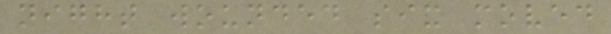night wounded six moved
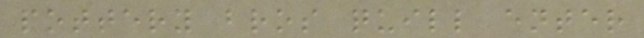pottery bros quill enter
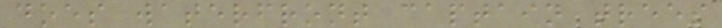does waterfront captain trees
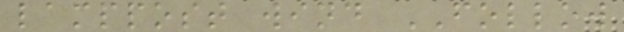lamppost wind FOLLOW
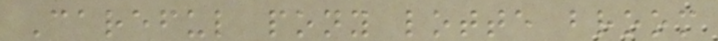Careful pony lotte broom
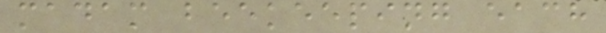madam beekeeping each
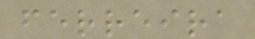ferreira
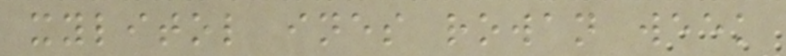xylitol ines rowan week
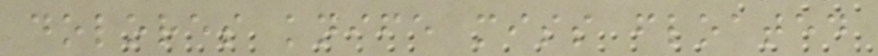dolores knife miss floated
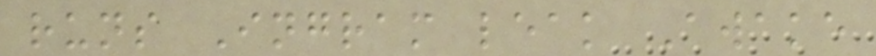runs Ingram leak Awake
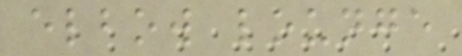elbow lounge
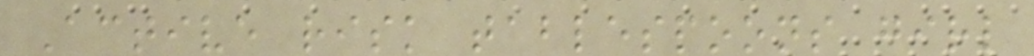Active risk tablespoons girl
